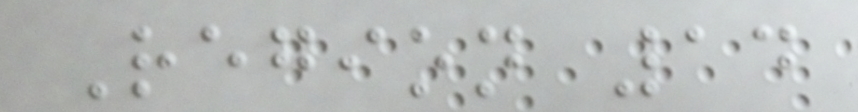Region 14
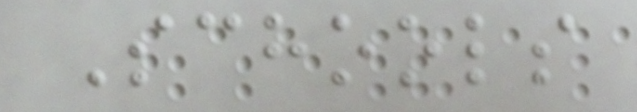Schools
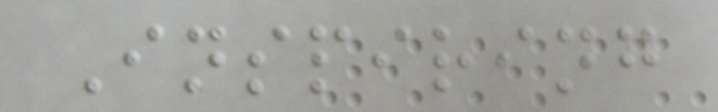Inspiring
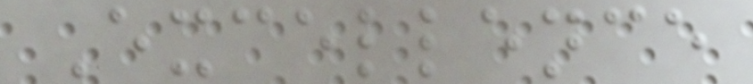Excellence
